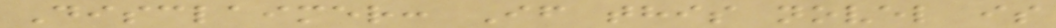Disclaimer: If this novel is
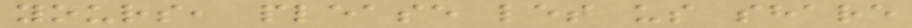yours, please let us share
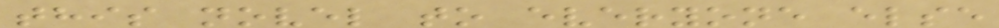this novel to everyone else
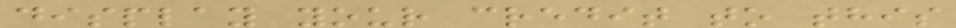display your credit to this
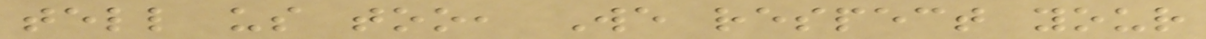tell us too, We respect your
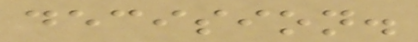decision.
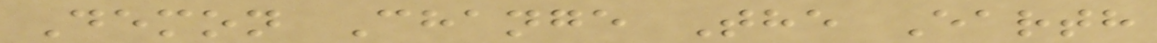Demon Change The Earth
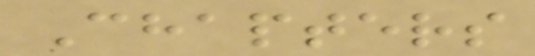Chapters
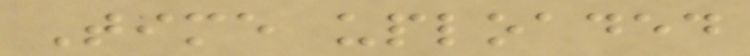Time uploaded
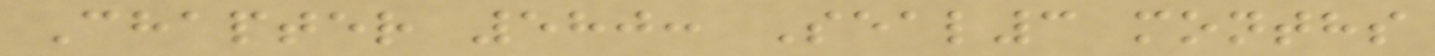Chapter 580: Seal3 months
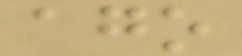ago
